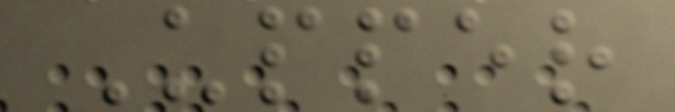Upper
